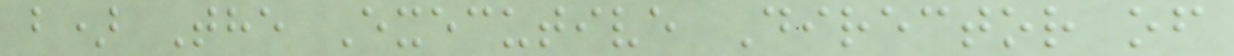b) The Executive Director of
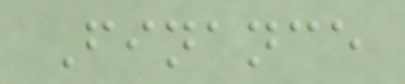Finance
